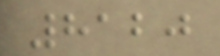8120
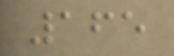165
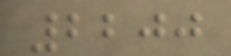2200
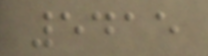5415
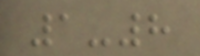1-8
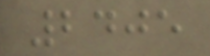2405
